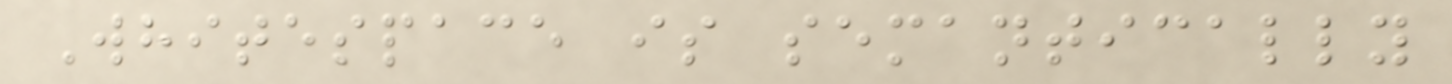Whitespace is semantically
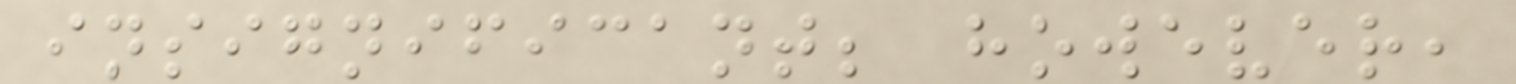insignificant; however,
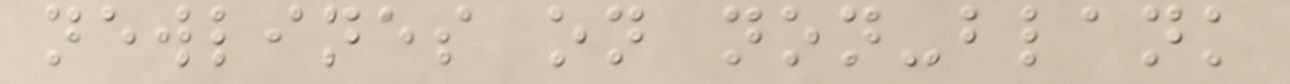newlines on non-blank
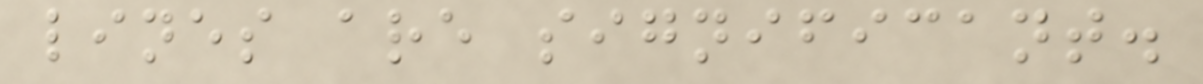lines are significant.
